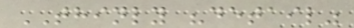THINLY "detail"
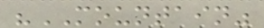"MOUNTAIN"
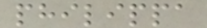philippa
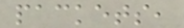packets,
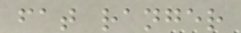fat ranger
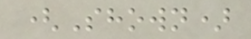(Shown)
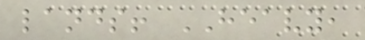lands! HEAVY,
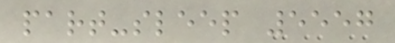part-sleep 5557
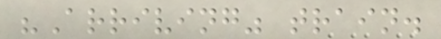"Arriving" train.
